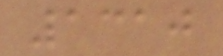1310
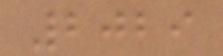2029
